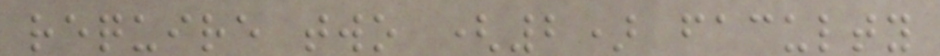require two (2) faculty
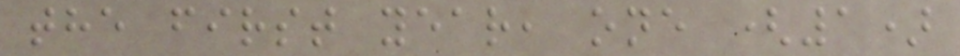the first year, one (1)
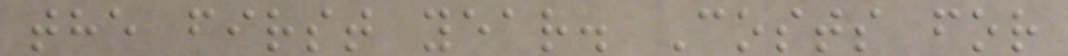the first year. Costs for
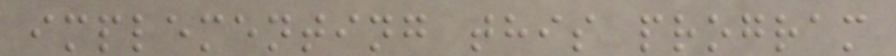implementing this program
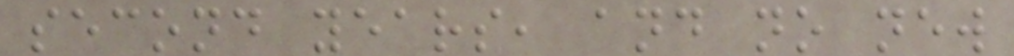second years, and no new
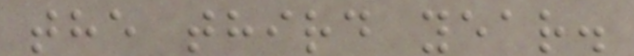the third year.
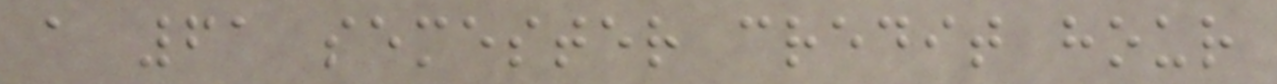a 61 semester credit hour
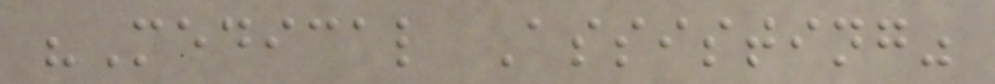"Medical Assisting"
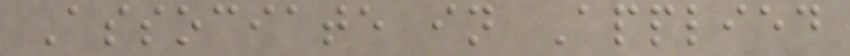Associate in Applied
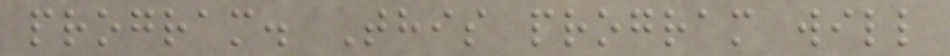program. This program will
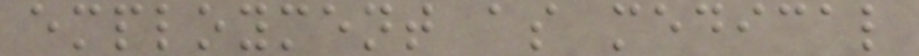employment as medical
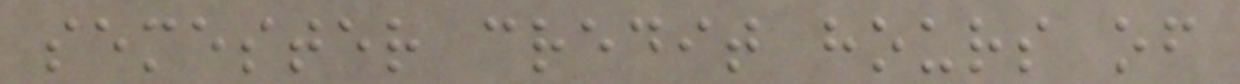semester credit hours of
